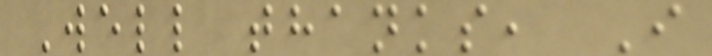Well thanks, I
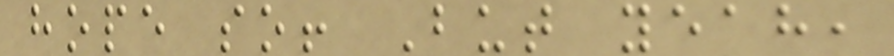hope so! But yeah,
